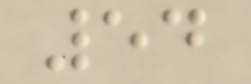54
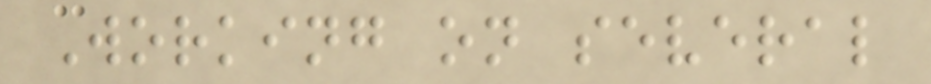Working on several
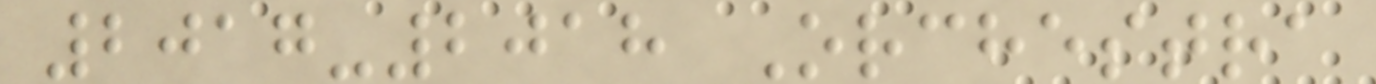2017-2018 Orchestra
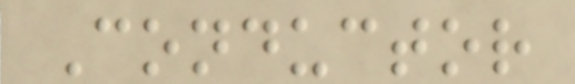Conductor
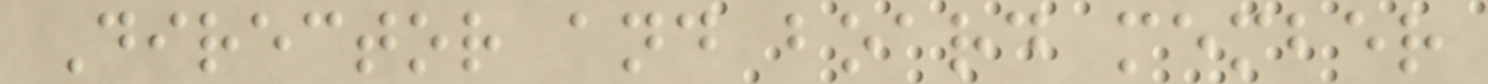Director and board member
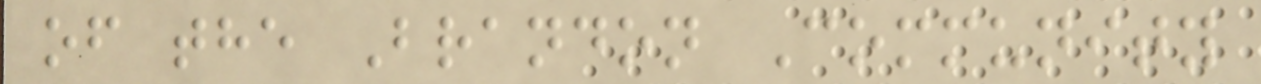of the Brandon Community
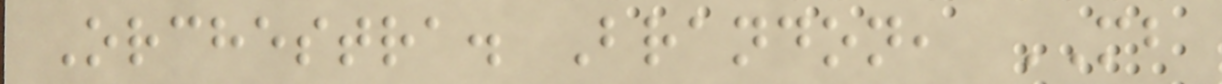Orchestra. Brandon, MB
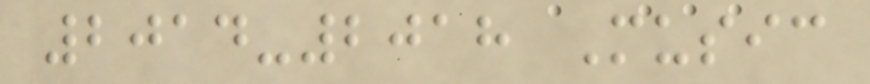2014-2018 Music
